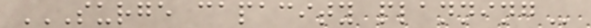SURGE CAPACITY PLANNING
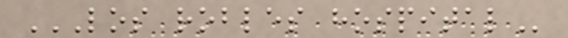LOS ROBLES HOSPITAL
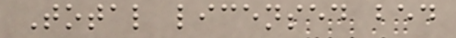Total licensed bed
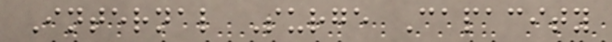Internal Surge Capacity
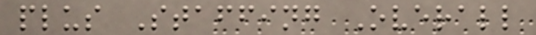plus Staffing Overall
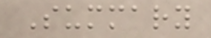Summary
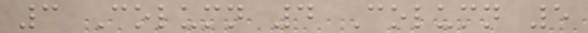3 Column 4 Column 5
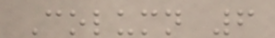Column 6
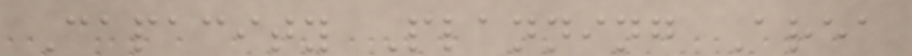Capacity Planning Area
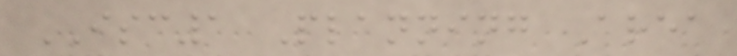ISC1 Planning Area
